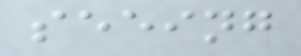seeing
